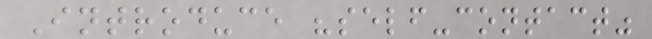Introduce "self-contact"
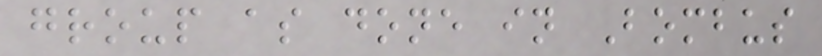group as done in Bombus
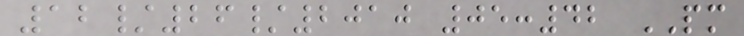12/26/2010 05:42 PM
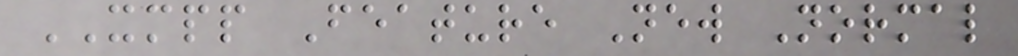XMPP Feature New Normal
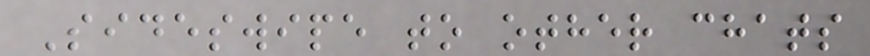Sideswipe to other chats
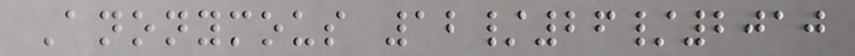Anonymous 12/26/2010
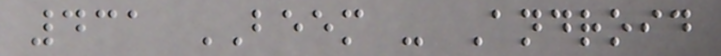431 BEEM - Android
